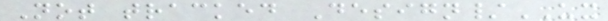Not tracked Design/UX
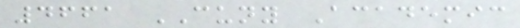4661 CUNY Academic
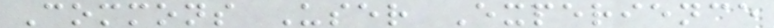Commons User Experience
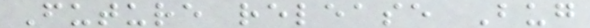Future release Bug
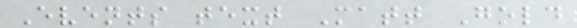Events text Matt Gold
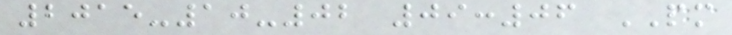2015-10-02 09:06 PM
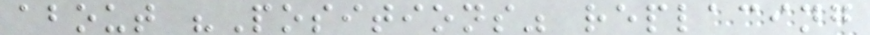about "Positions" replacing
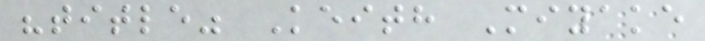"title" Keith Miyake
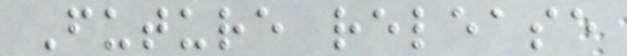Future release
